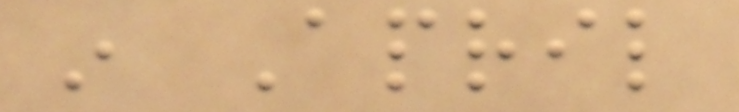in April
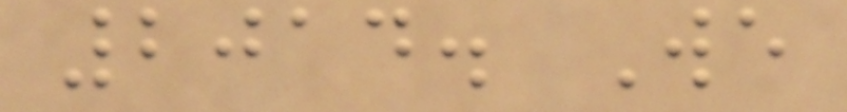2014. We
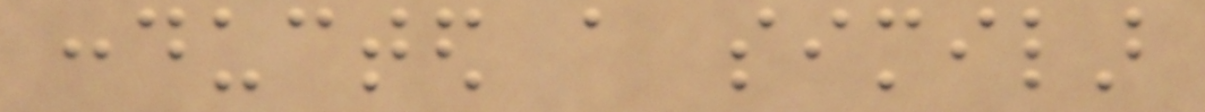conducted a similar
